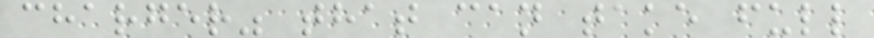charger" that can take full
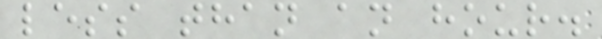less than an hour.
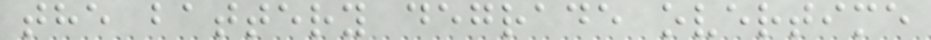the battery degrade overtime
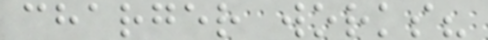charger works?
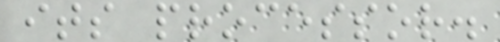its processor.
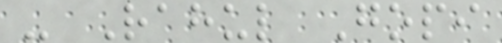- Rahul Gopi
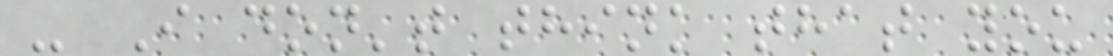- I don't think that you
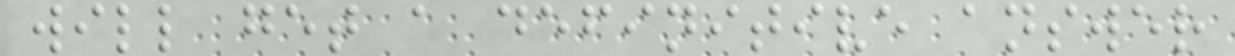will get a definitive answer
